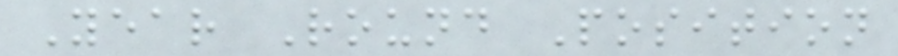Year Round Position
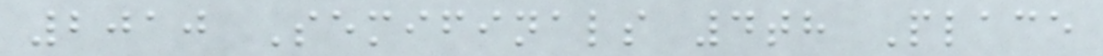2010 Semifinals 4th Place
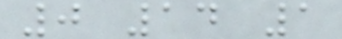0 14 1
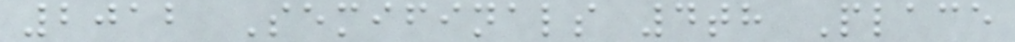2012 Semifinals 4th Place
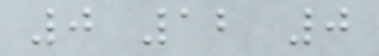0 12 0
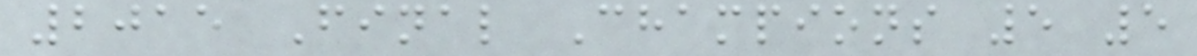2015 Final Champions 5 5
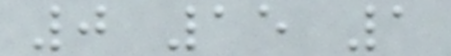0 15 1
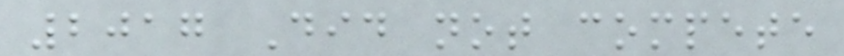2017 Did not compete
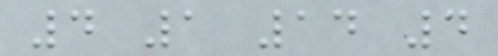4 1 14 4
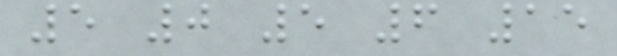5 0 5 6 15
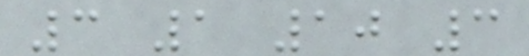3 1 10 3
